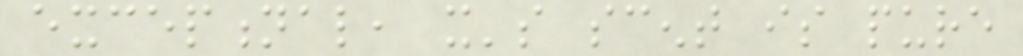exceptional, it's scent is pure
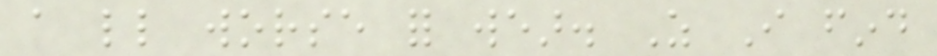a little worse for wear. As I find
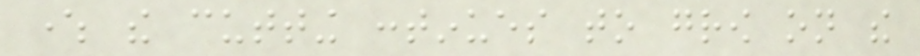where the cutting continues to grow on the
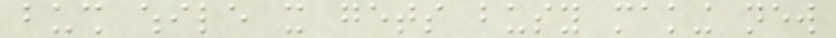bush while it gets busy making new
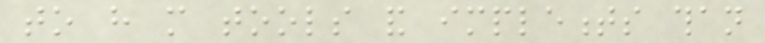to have more tools and implements than
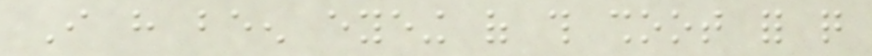I have been eyeing of this shoot for quite
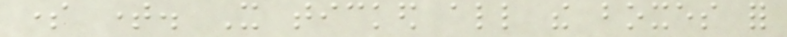some time. It ticked all the boxes for
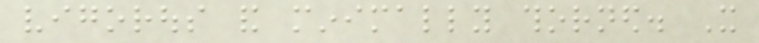vigorous and minimally thorned. It
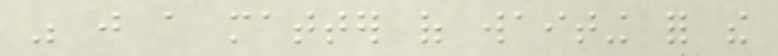was just a matter of waiting for the
